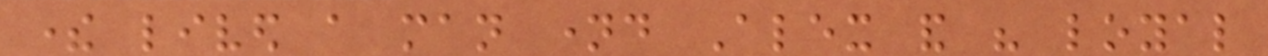there lived a man named Alex and his loyal
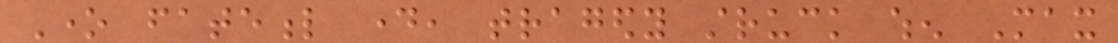One fateful day, tragedy struck when Max
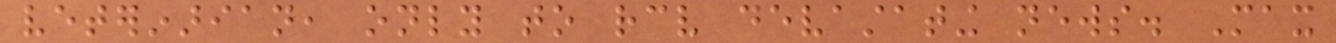veterinarian, only to receive devastating news. Max
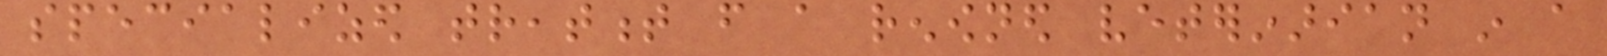specialized treatment from a renowned veterinarian in a
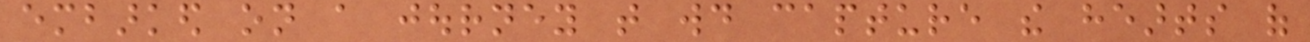embarked on a journey that would capture the hearts of
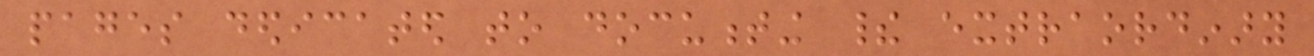pages dedicated to documenting their extraordinary
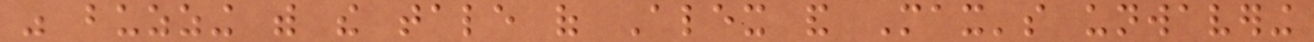was buzzing with the tale of Alex and Max's unwavering
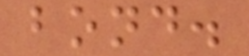bond.
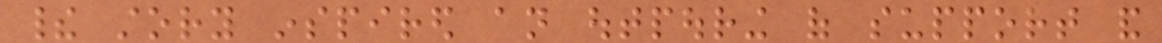their story inspired an outpouring of support and
